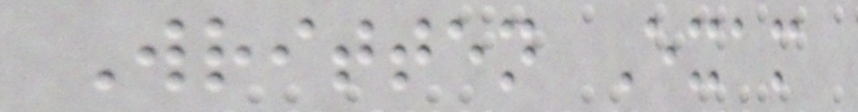Written Exam
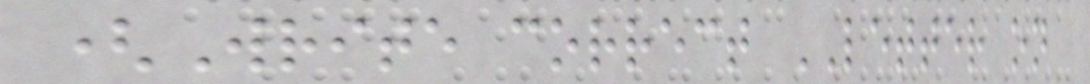(Write correct LETTER on
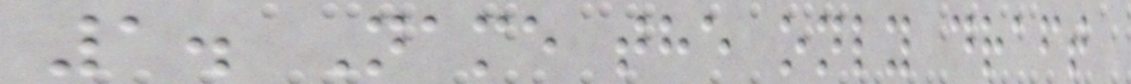1. Name the only draft
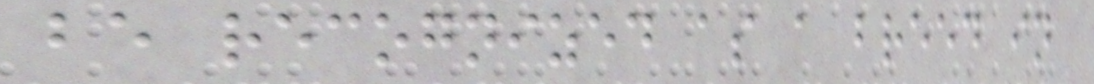be recognized as a breed in
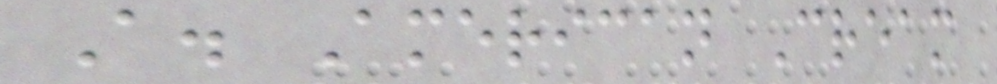A. American Cream
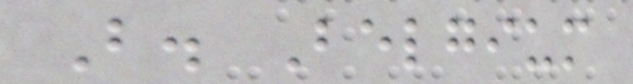B. Belgium
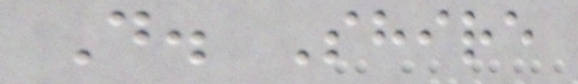D. Shire
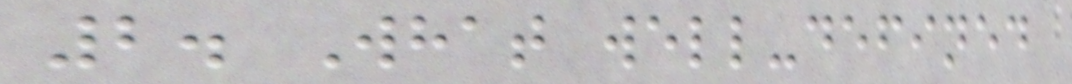2. What well-defined
